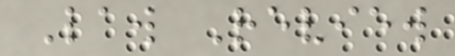Law Review
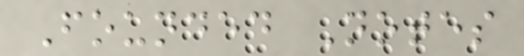Founded Notes
